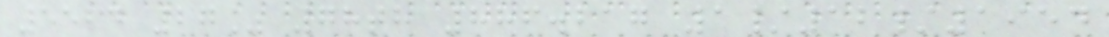5524 27% 78th 886.217 1/12/1954
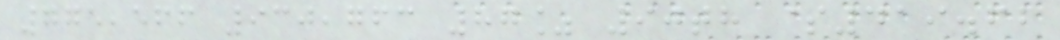775,566 930,763 87% 90th $419.62
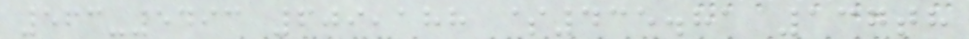563-5493 609,188 $435.81 137th
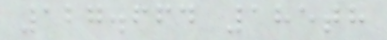127.664 185th
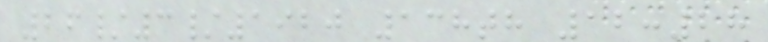26/3/1920 138th 12:28
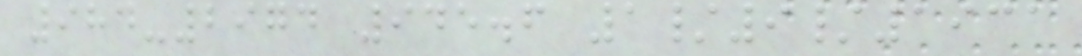984-2974 945.6 1/9/1931
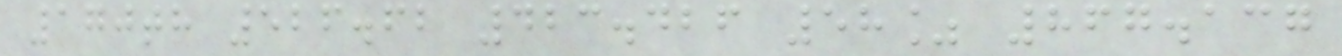170th 526.62 423.426 58% 867.137
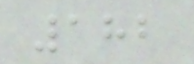182
